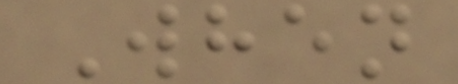When
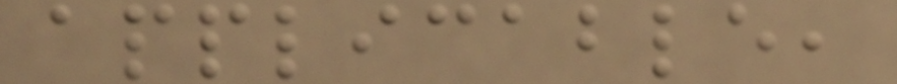applicable,
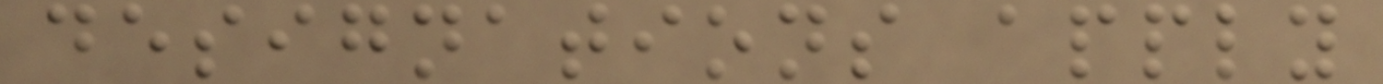designations apply
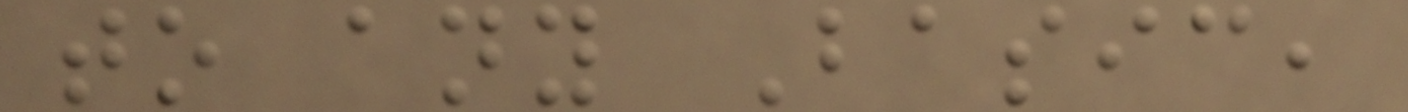to any Basic,
